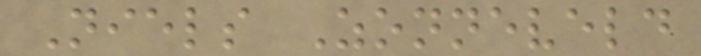Niels Zonneveld
